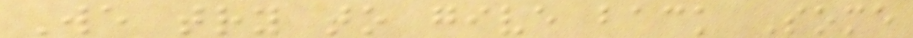We try to give back Some
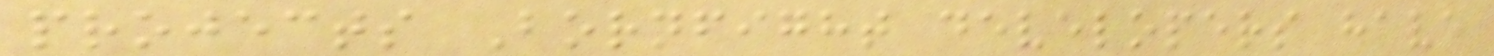projects Bornfight developers have
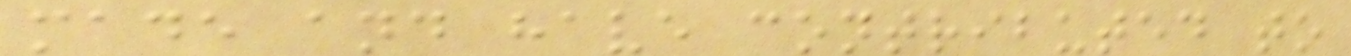made and have contributed to
